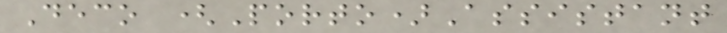Deco (Porto)Assistant
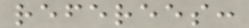referees:
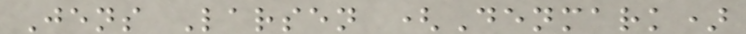Jens Larsen (Denmark)
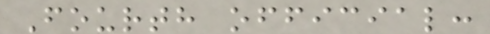Fourth official:
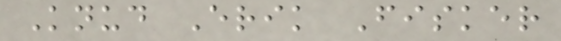Knud Erik Fisker
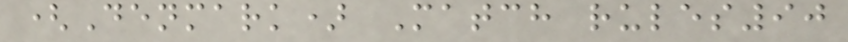(Denmark) Match rules90
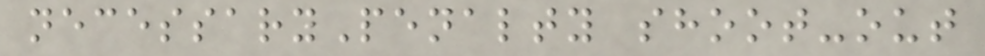necessaryPenalty shoot-out
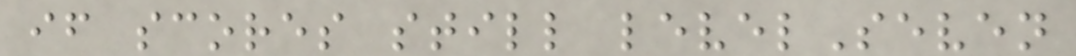if scores still levelSeven
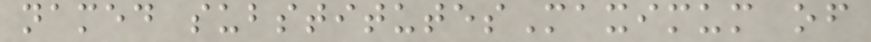named substitutesMaximum of
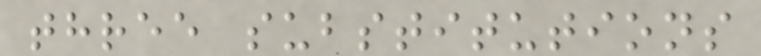three substitutions
